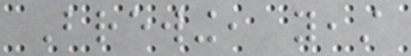Brewing, yeast
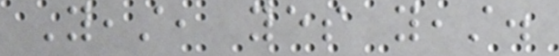Yeast, yes yeast.
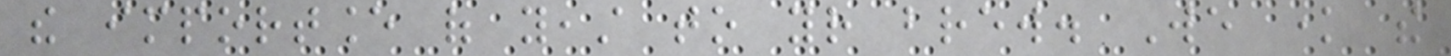the importance of yeast to your brew. We know the
